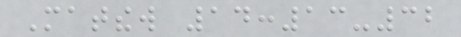Matthew 14:13-32
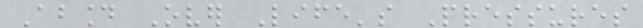Abound Over Life's Pressures
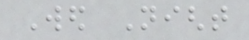Wed Night
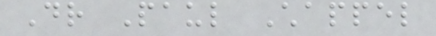Dr Paul Chappel
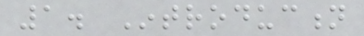1. Introduction
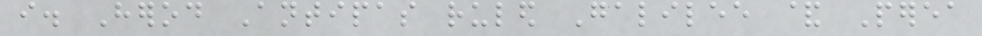i. Herod Antipas ruled Galilee & Perea
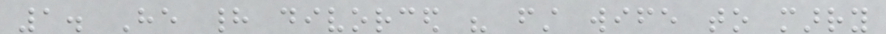1. He had divorced his first wife to marry
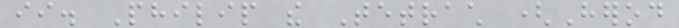ii. Philip the Tetrach (Herod
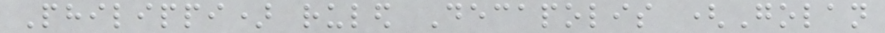Philippi) ruled Decapolis (Golan
